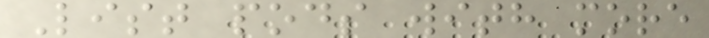List pods with more
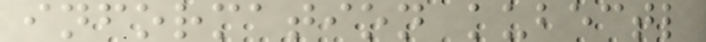information kubectl
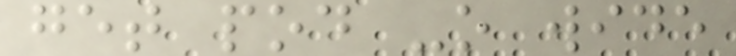get pod -o wide
